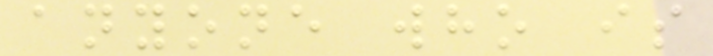anyone who is
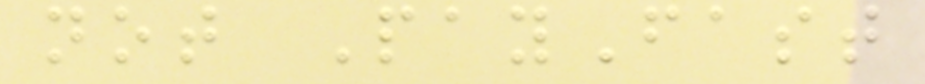not PayFast
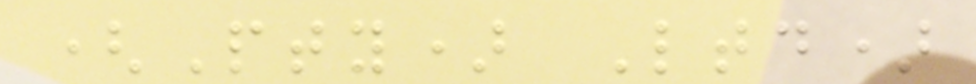(Pty) Ltd)
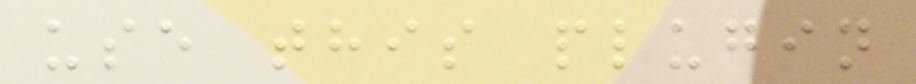use this plugin
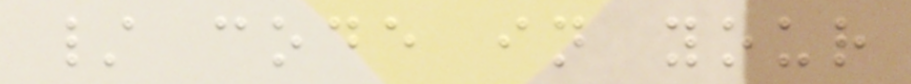/ code in your
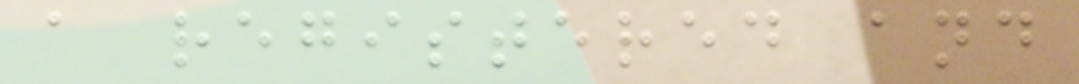a registered and
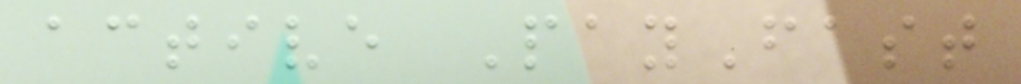active PayFast
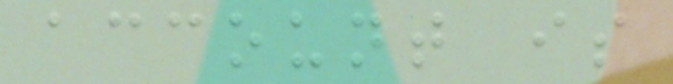account is
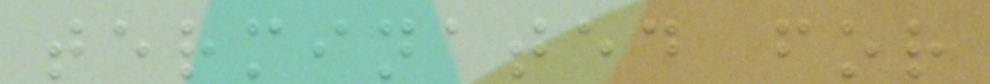terminated for
